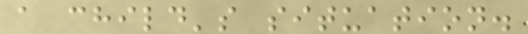a child's situation.
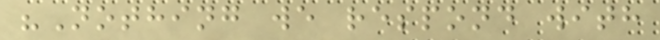"Nothing we respond with
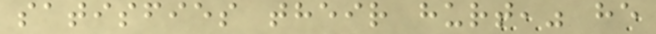satisfies their hurt," he
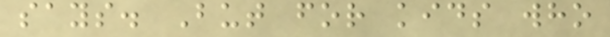says. But for kids who
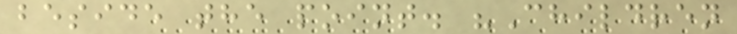beside the point. "Children
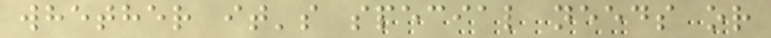whether it's special needs or
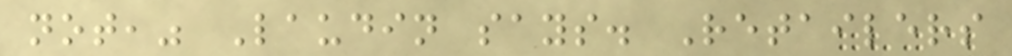not," Laudin says. Retailers
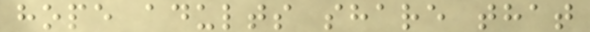hope adults share that
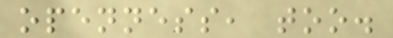openness, too.
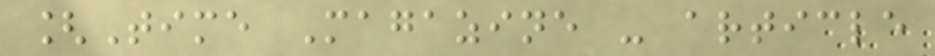[Time Magazine - article
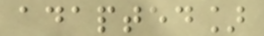adapted]
